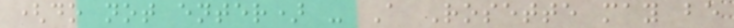(do not enter) - A Rosette may be
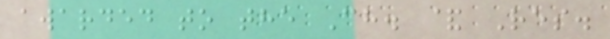awarded to the Ch. & Res.
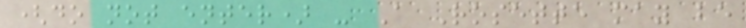(do not enter) - A Rosette may be
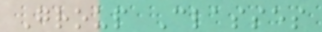Group Classes
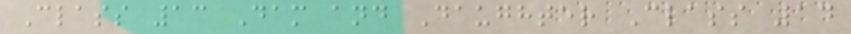Class 13 Dam and Daughter Class 14
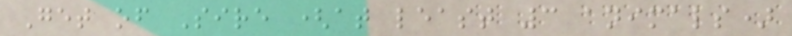Get of Sire (at least 3 animals)
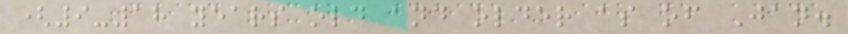(9-18 years old and older as of Jan.
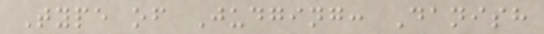Type of Judging: Danish
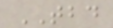TBD
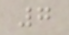7
